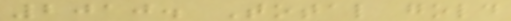2010. Total gold
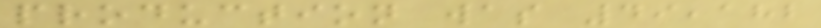production was 49,182
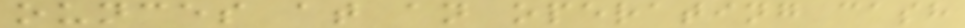ounces at an operating cash
